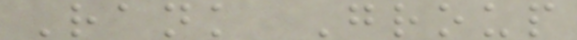Rank Group
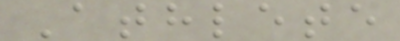Athlete
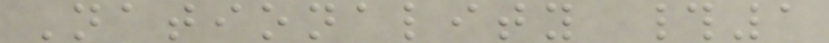Nationality #1
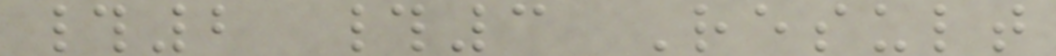#2 #3 Result
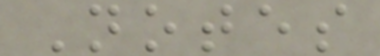Notes
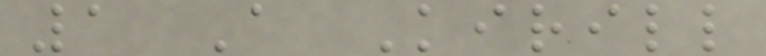1 A Kirill
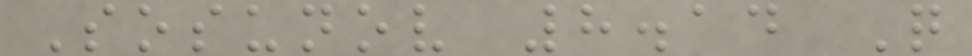Sosunov 8.14 Q
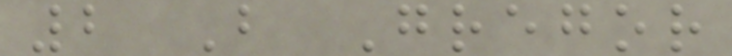2 B Gregor
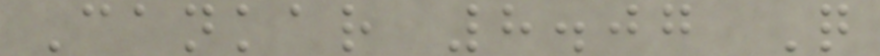Cankar 8.07 Q
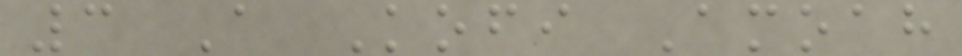3 A Kofi Amoah
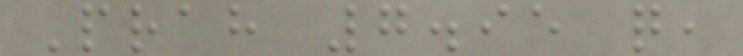Prah 7.95 q,
